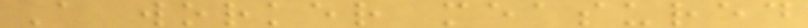A worker measured
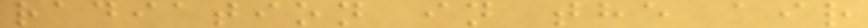radiation in the air
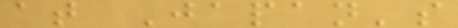at Japan's
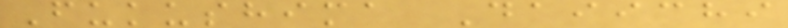Fukushima Daiichi
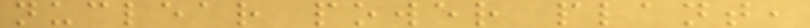nuclear power plant,
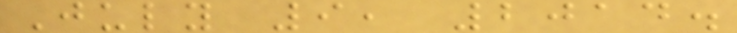July 9, 2014.
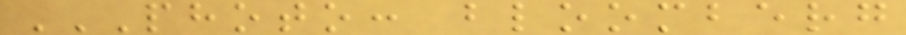PHOTO: BLOOMBERG
